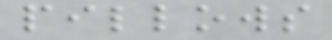pillows
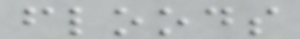floods
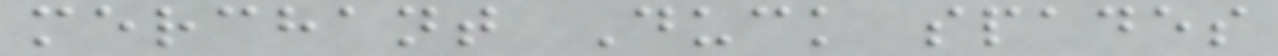merchant Duck spades
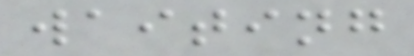waiting
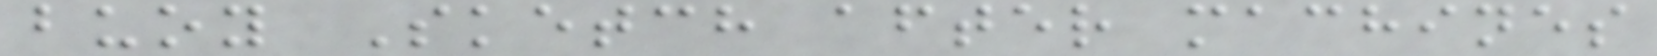buoy Sketch after machines
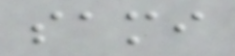sami
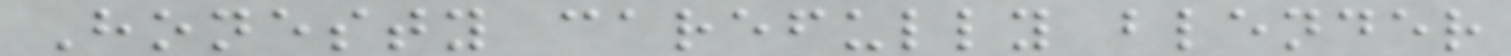Honesty carefully blender
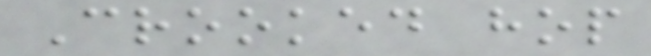Crooked hop
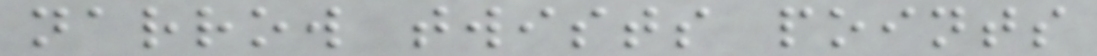narrow twists points
